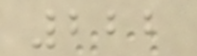222
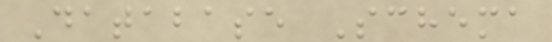Database Schema
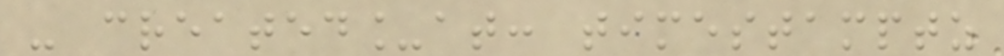- created_at: timestamptz
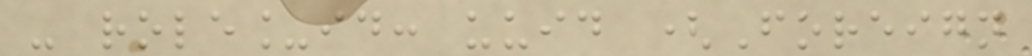- role_id: uuid (Foreign
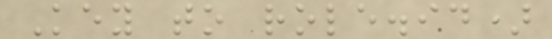Key to role.id)
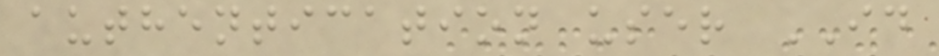authentication user ID
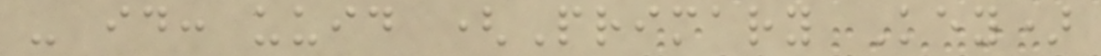- id: uuid (Primary Key)
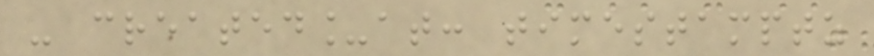- created_at: timestamptz
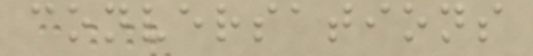conversations
